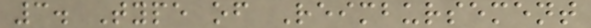3. Type of Reimbursement
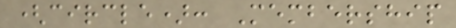(circle): Membership
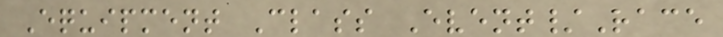Equipment Class Event/Race
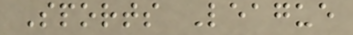Sports League
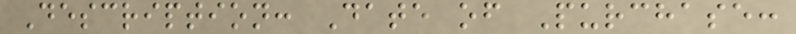Description: Date of Purchase:
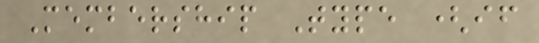Membership Type (if
